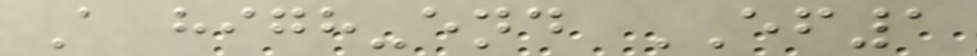A high-end EF1
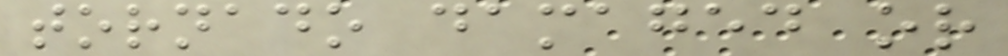tornado damaged or
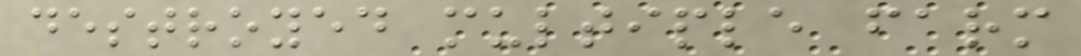destroyed multiple farm
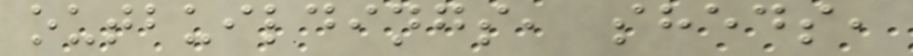outbuildings, sheds,
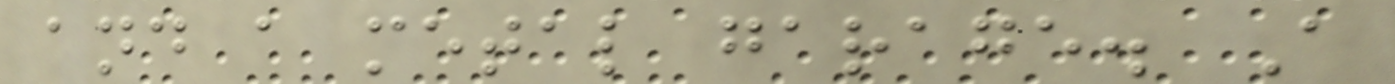and a metal garage. A
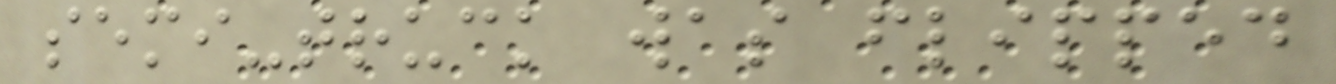semi-truck was flipped
